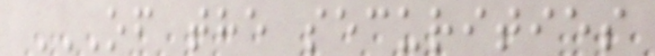OF THE SECURITIES
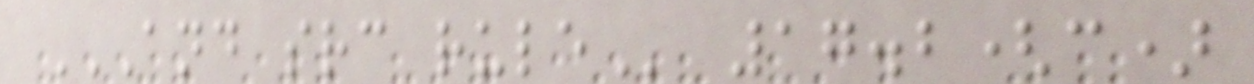AND SRC RULE 17.2(c)
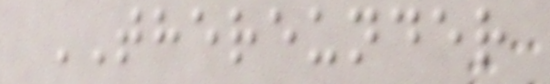THEREUNDER
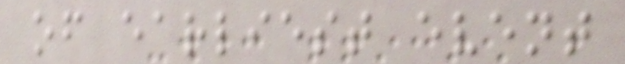of earliest event
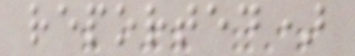reported)
